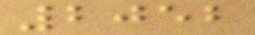2052
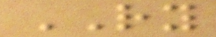RY
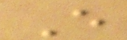E
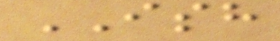ISH
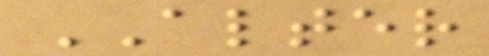ALTER
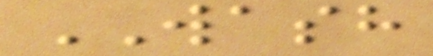WASH
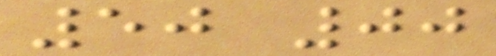50 00
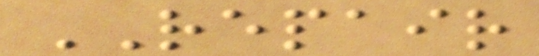REPAIR
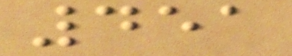451
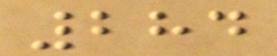284
